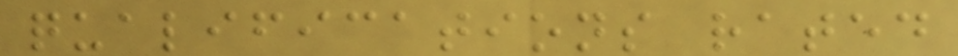qualifications rated
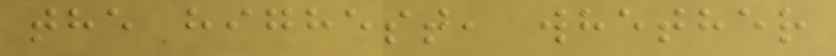the highest, whether
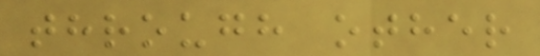through other
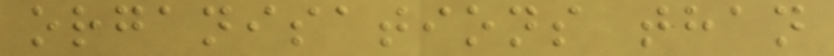organisations than
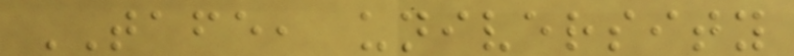TAFE, university
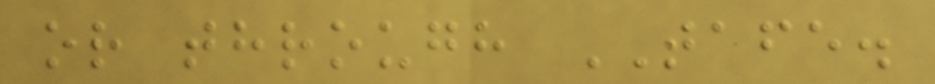or through TAFE.
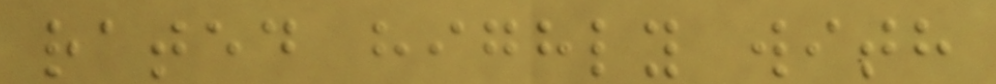rated highly with
